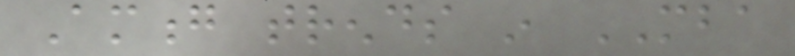Among trends in MBA
